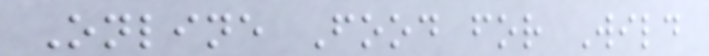Online Food for Wild
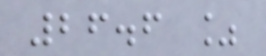26.6 %
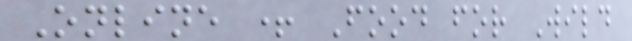Online + Food for Wild
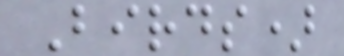Birds)
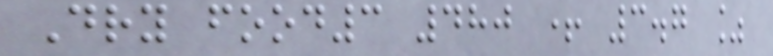Dry food3 480 + 3.7 %
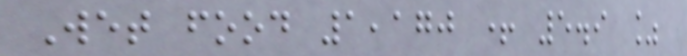Wet food 1,170 + 5.9 %
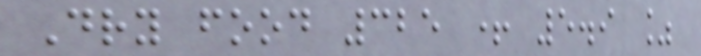Dry food 325 + 5.9 %
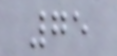75
